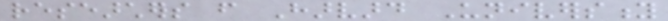researchers from Harvard University
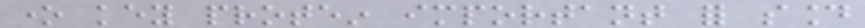one key protein important for sound
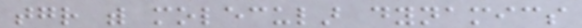together with molecular dynamics
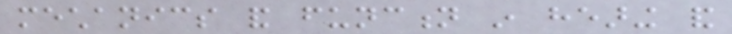mechanics and function in hearing and
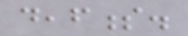deafness.
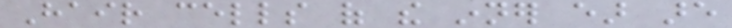Hair cells of the inner ear are
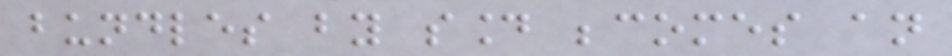bundles by sound becomes an
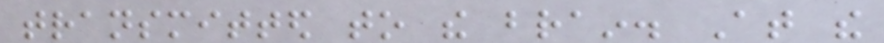transmitted to the brain. At the
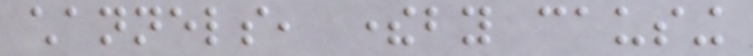channels, thereby causing
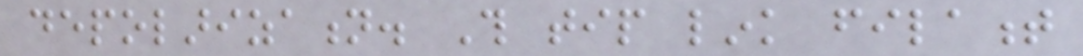depolarization. This tip link filament
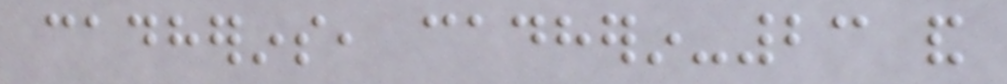cadherins, cadherin-23 and
